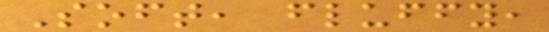Soft, fluffy,
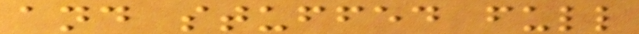and stuffed full
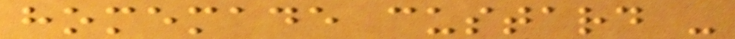homemade custard -
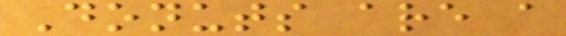Donuts are a
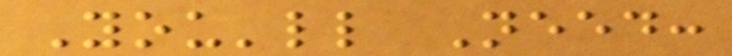You'll Need:
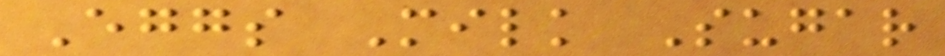Eggs Milk Sugar
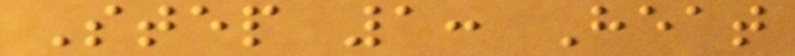Step 1: Heat
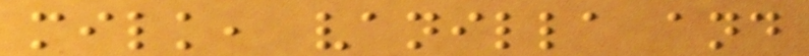milk, vanilla and
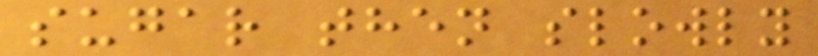sugar then slowly
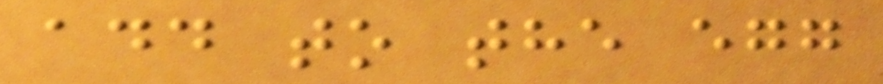add to the egg
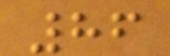86
